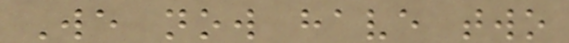We now have two
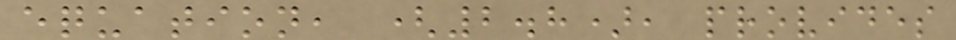equation, (2.8), provides
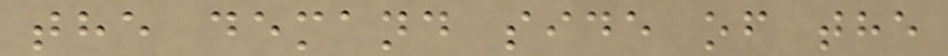the demand side of the
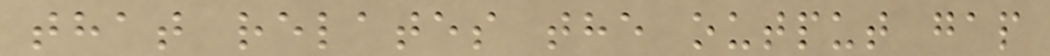that relates the output gap
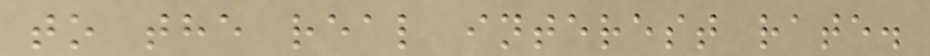to the real interest rate.
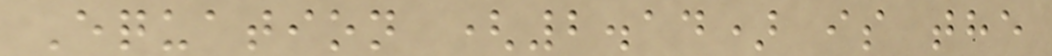Equation (2.14) is the
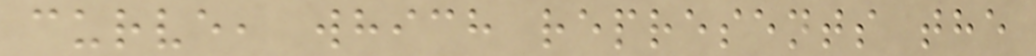curve, which represents the
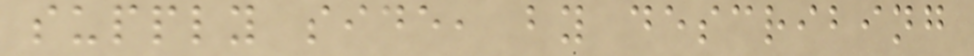supply side, by describing
